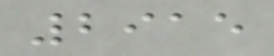2915
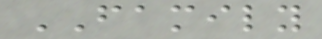FAMILY
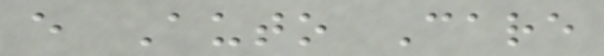e Auto Care
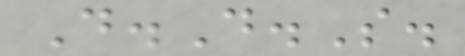D.D.S.
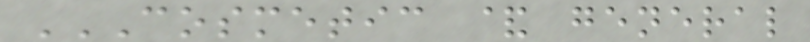COSMETIC & GENERAL
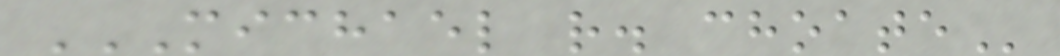MICHAEL R. CHOATE
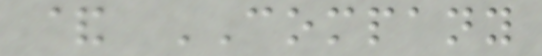& COMPANY
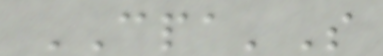CPA'S
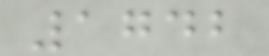1742
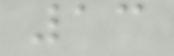13
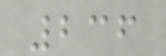236
